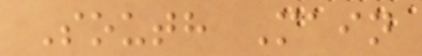South Main
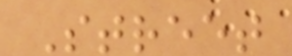Street
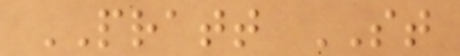PRATT ST
